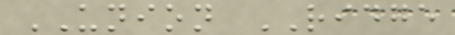UNION RIDGE
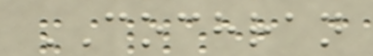COCHRAN
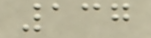137
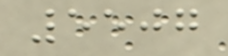5507
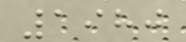1980
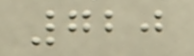720
